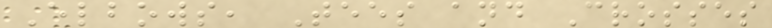Elbows, Tees and Crosses
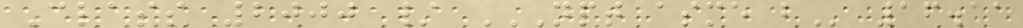Class 2000 / NPT ASME B 16.11
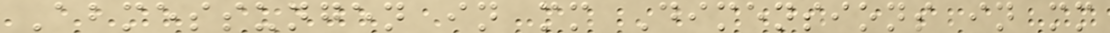Abmessungen in mm Dimensions in mm
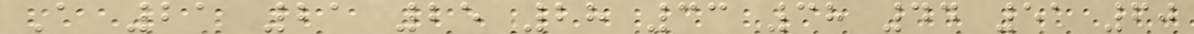A 21 21 25 28 33 38 44 51 60
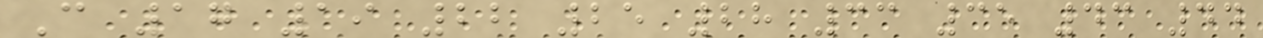C 17 19 22 25 28 33 35 43 44
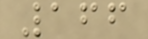166
